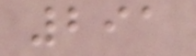291
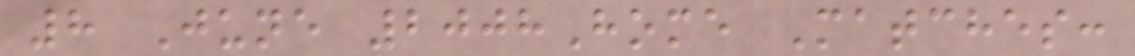8 June 2008Home Matches:
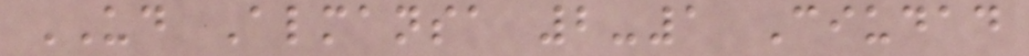UD Almansa 2-1 Ciudad
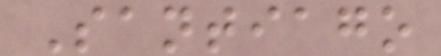Santiago
